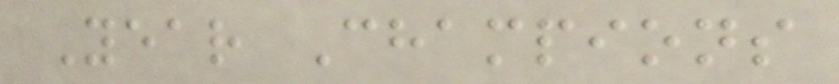Year Champions
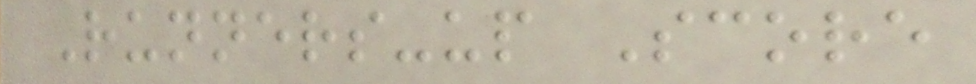Runners-up Score
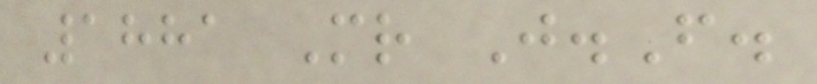1881 Mr J.F.
